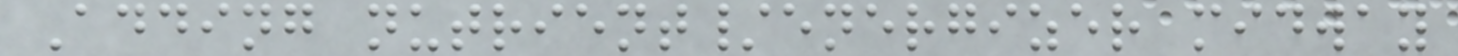Adding nutrient/energizer midway
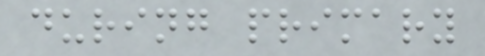during primary
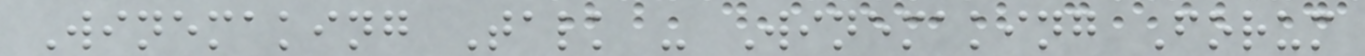Winemaking Talk - Winemaking Forum
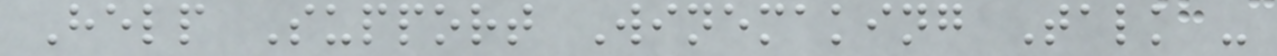Help Support Winemaking Talk -
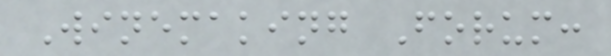Winemaking Forum:
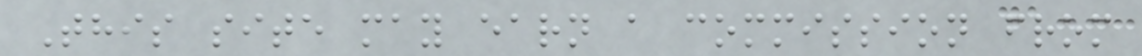This site may earn a commission from
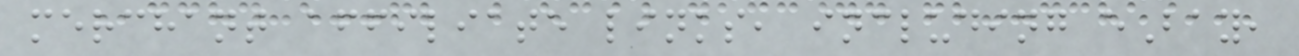merchant affiliate links, including eBay,
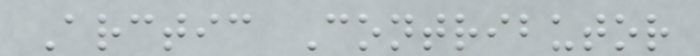Arctic Contributor
